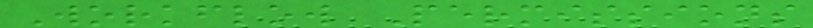Workflow Permissions
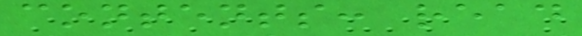contents: read
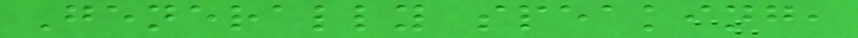Generally speaking,
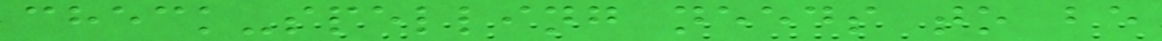check-spelling needs to be
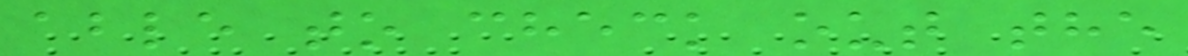able to check out the
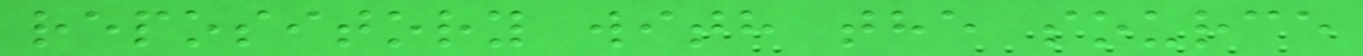repository with the source
